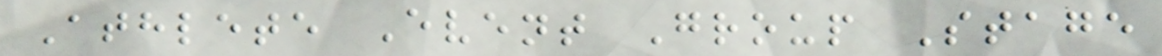Athlete Event Group Stage
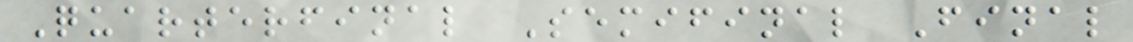Quarterfinal Semifinal Final
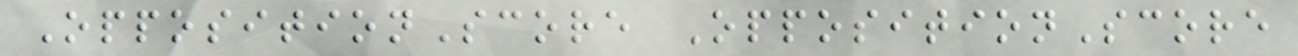OppositionScore OppositionScore
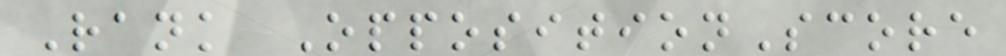Rank OppositionScore
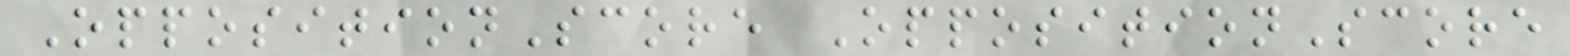OppositionScore OppositionScore
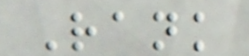Rank
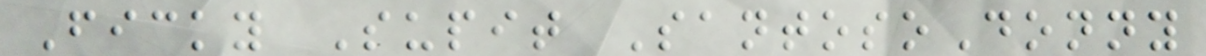Ficky Supit SantosoDonny
